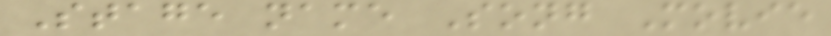Stage name Song Movie
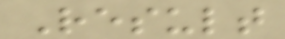Result
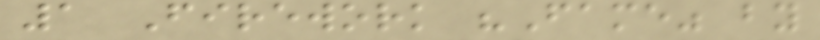1 Firework "Fame" by
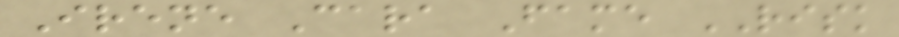Irene Cara Fame RISK
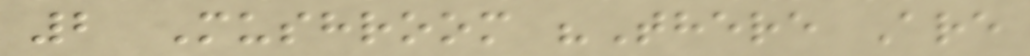2 Mushroom "There Are
